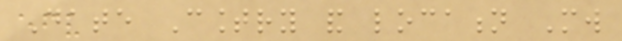Date Country and location Mw
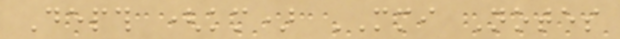Depth (km) MMI Notes
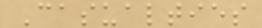Casualties
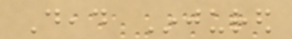Dead Injured
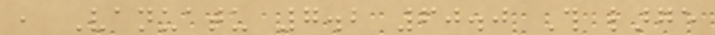, Vanuatu 7.2 60.0 This large
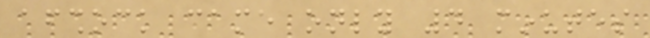aftershock came only 4 minutes
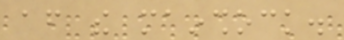after the mainshock.
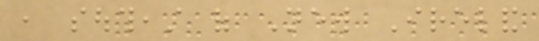, southeast of New Ireland
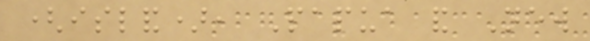(island), Papua and New
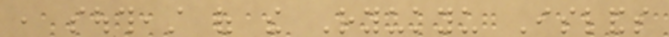, southeast of the Ryukyu Islands
